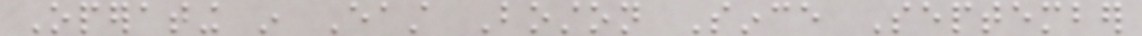Operating in East Boston Since September
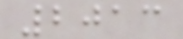2013
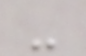-
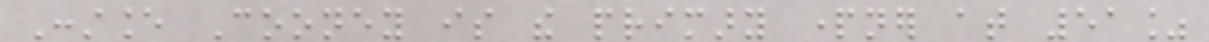Constance Cooney is the primary partner at 51%
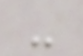-
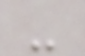-
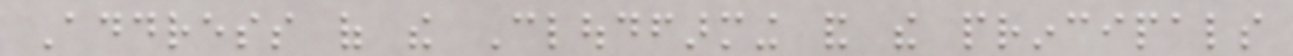Address of the Cloudfarming and the principals
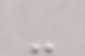-
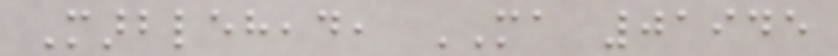Marblehead, MA 01945
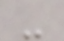-
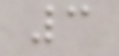3
